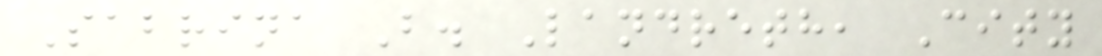Sabrina B. Landreth, City
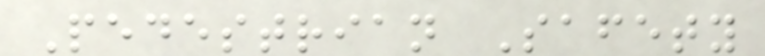Pedestrian Safety
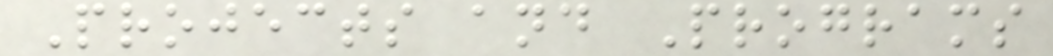Projects and Programs
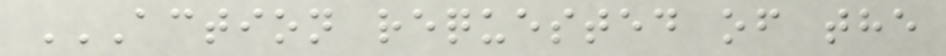ACTION REQUESTED OF THE
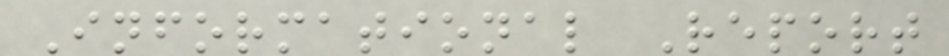Informational Report
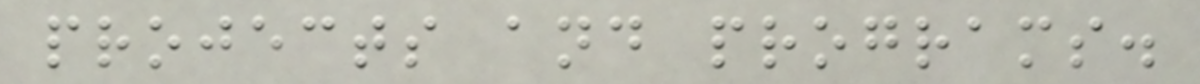projects and programs.
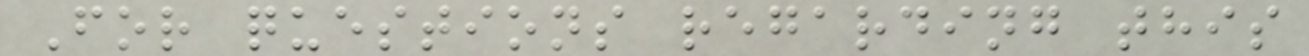For questions regarding this
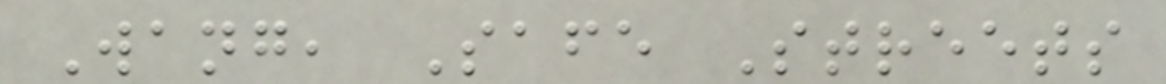Wang, Safe Streets
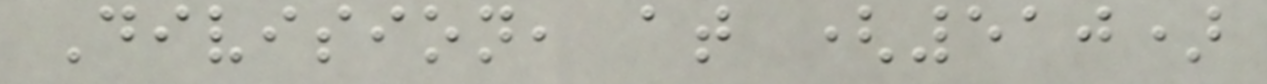Division, at (510)
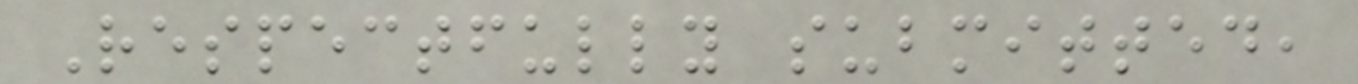Respectfully submitted,
